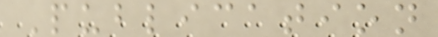Publication
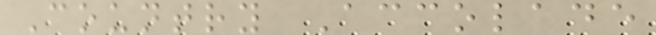Country Accolade
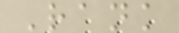Rank
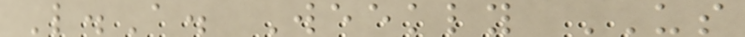L.A. Weekly US
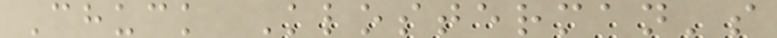Chuck Klosterman's
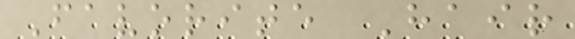Favorite Hair
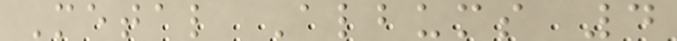Metal Albums 4
